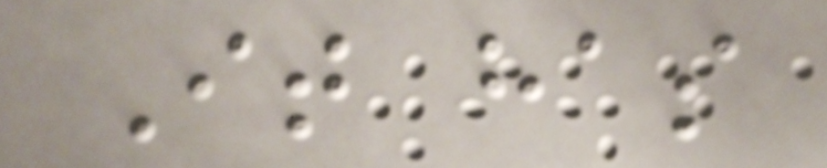It has
